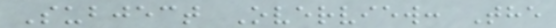Subject Overview: The
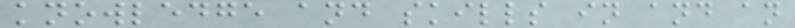knowledge and skills in and an
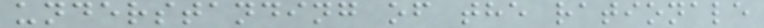understanding of the rationale
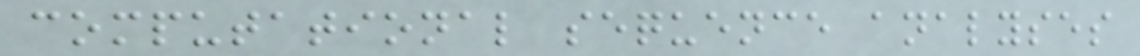computational sequence analyses
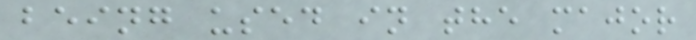being used in the major
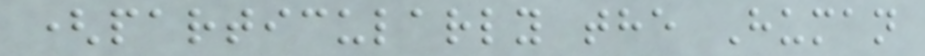(particularly the Human
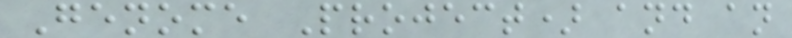Genome Project) and an
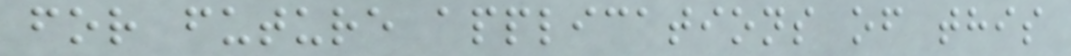for future applications of this
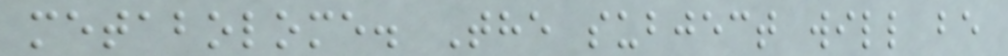metabolome. The subject will be
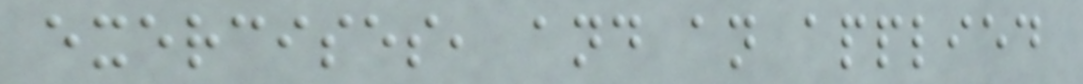exercises, and an applied
